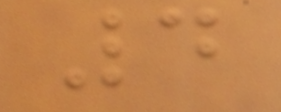4
